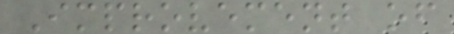Improvement of
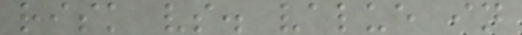risk vs. value in
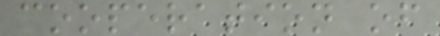cooperation of
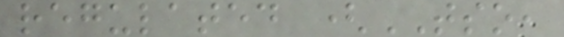regulated (TSO,
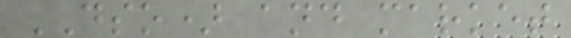DSO) and market
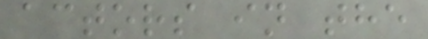actors in the
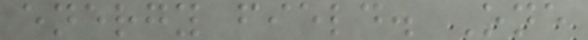energy field. One
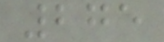275
